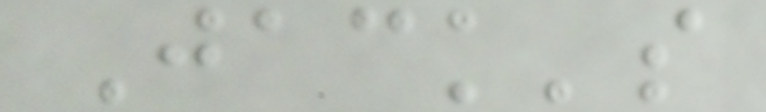Jack's
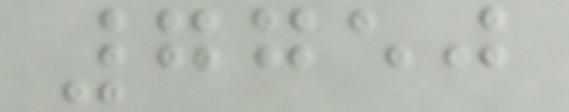7750
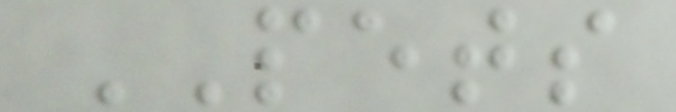PETS
